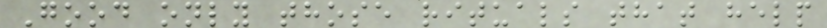Good only those rituals that help
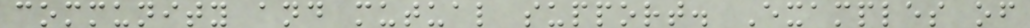community and mutual support. Examples of
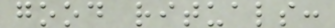good rituals:
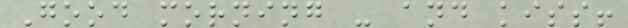Good morning - and kiss!
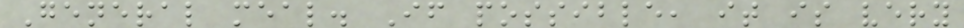General meal. If possible, it is very
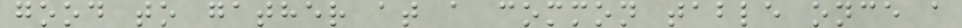good to gather at a common table once a
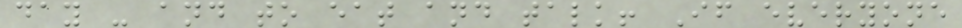day - and to eat and talk! If everyone
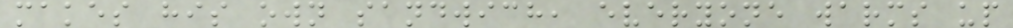makes his own sandwich, everyone warms up
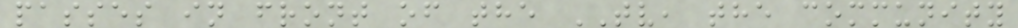passes in front of the TV, the community
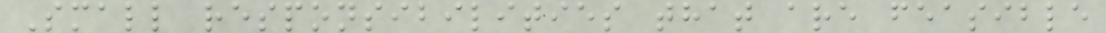Small responsibilities that are feasible
